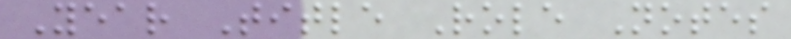Year Title Role Notes
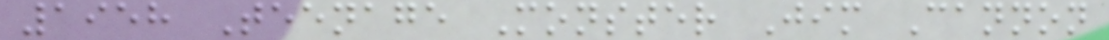1958 Teenage Monster Jim Cannon
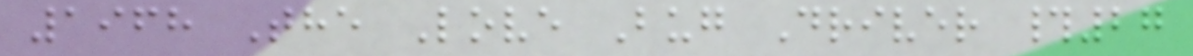1968 The Love Bug Driver #27
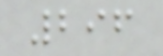296
